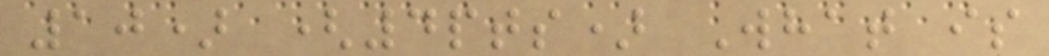10) (4pts) What is
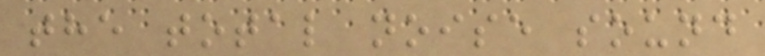the total noise sound
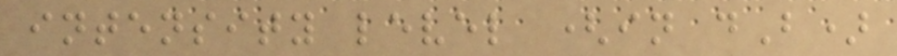intensity level (in dB)
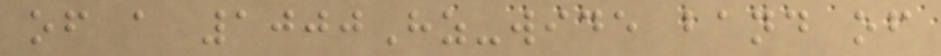of a 1000Hz-wide band of
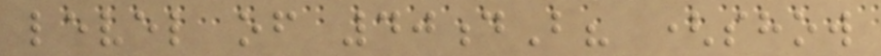level of 40dB? (show
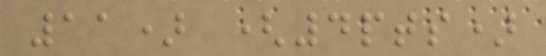11) (4pts)
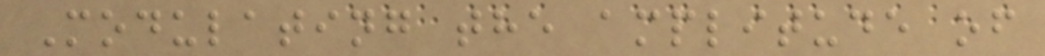Modulating the amplitude of
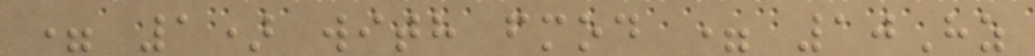= 1) with fmod = 10Hz
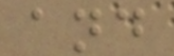and
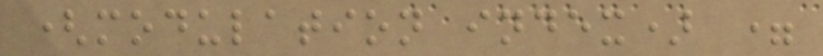(modulation index) =
